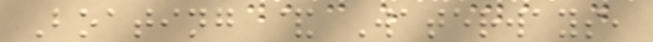Boating & Waterways,
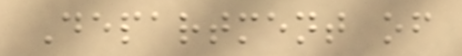Department of
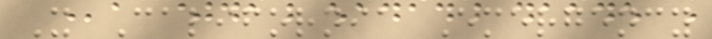X California Emergency
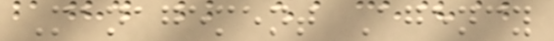Management Agency
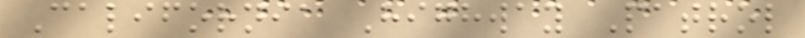California Highway Patrol
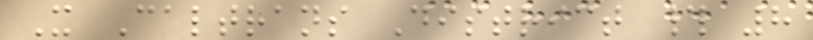X Caltrans District # 8
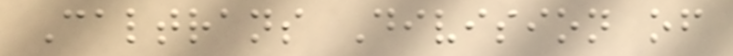Caltrans Division of
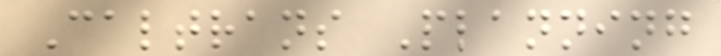Caltrans Planning
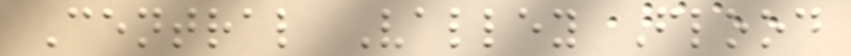Central Valley Flood
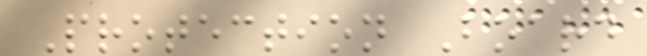Protection Board
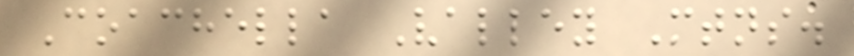Coachella Valley Mtns.
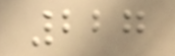227
